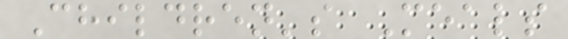Children's Meals
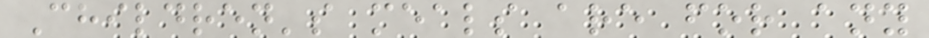Children's meals are for any
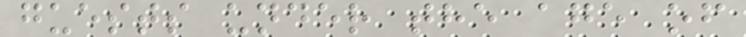guests under the age of
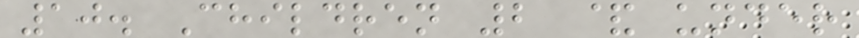10. Children 2 & under
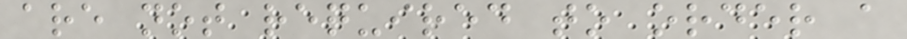are not required to order a
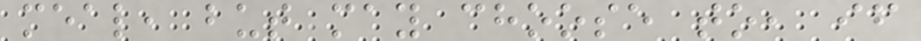meal, but may choose to, if
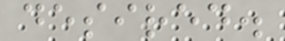desired.
